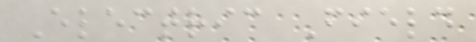Electric Field
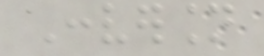Conversion
